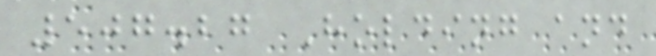507.27 Holding and
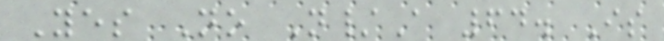Yes No N/A 64. Is
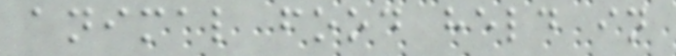animal food held in
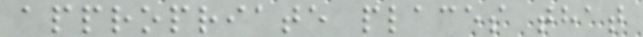appropriate places that
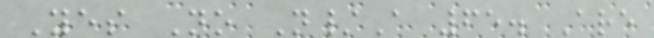Yes No N/A 65. Are
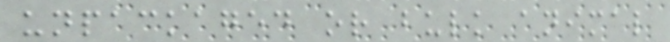unpackaged or bulk animal
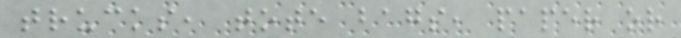trucks, tote bags, paper or
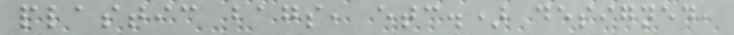plastic bags, etc.) designed,
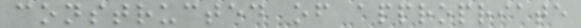constructed of appropriate
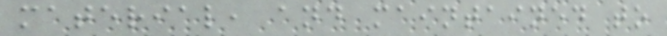material, and maintained to
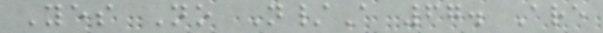Yes No N/A 67. Are
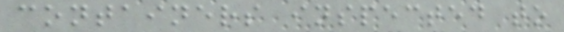containers inspected to
